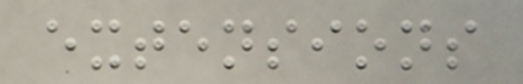extensions
